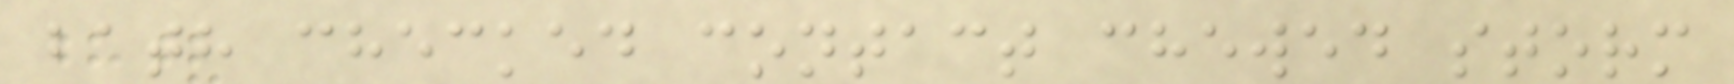bath checked contact chewed storm
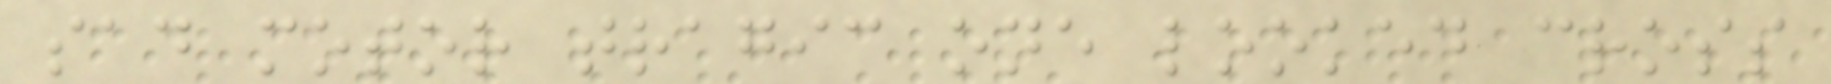sad motor tragic one looked cross
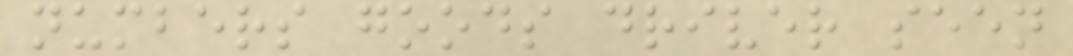numbers goods driver seen
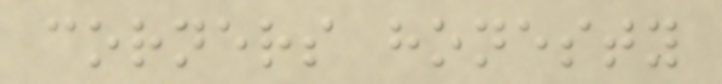corners honesty
